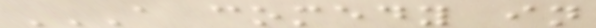A COMEDY IN
